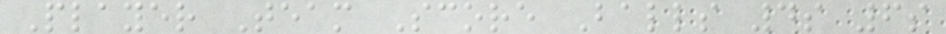Player Team Score Balls 4s 6s
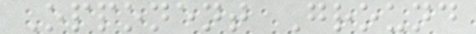Opponent Ground
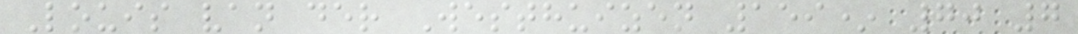Louis van der Westhuizen 159* 70 7
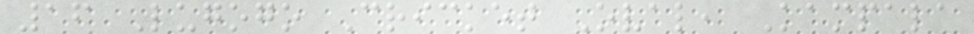16 Lugogo Cricket Oval, Kampala
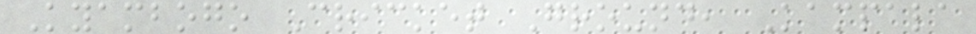Kyambogo Cricket Ground, Kampala
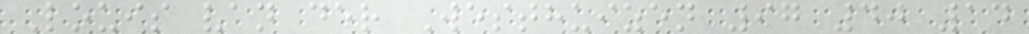Louis van der Westhuizen 97 40 14
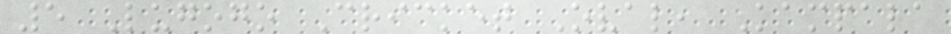5 Lugogo Cricket Oval, Kampala
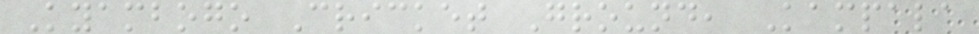Kyambogo Cricket Ground, Kampala
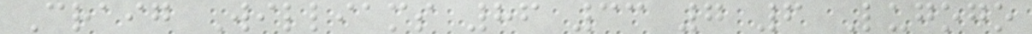Craig Williams 86 33 7 6 Lugogo
